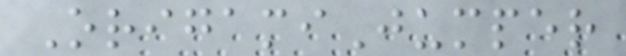OrigamiJumper
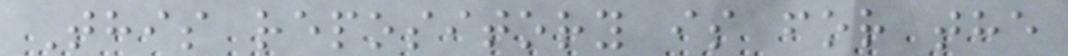This repository is for the
